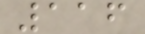116
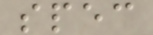spec
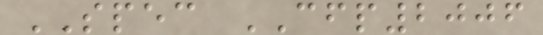SPEC CFP2006
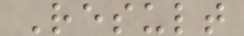Result
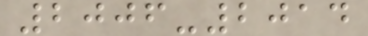2006-2014
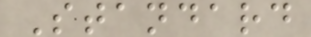Standard
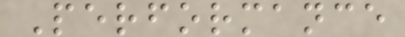Performance
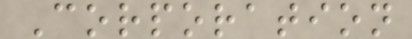Corporation
